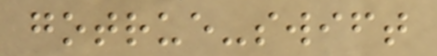gotrue-swift
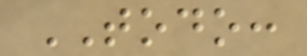TODO:
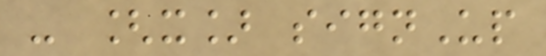- [x] signUp
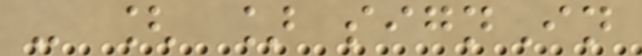- [ ] signIn
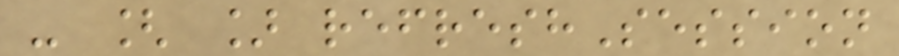- [ ] refreshSession
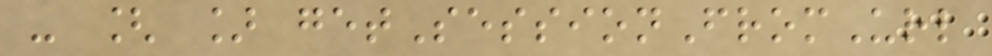- [ ] getSessionFromUrl
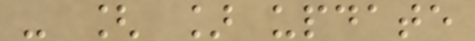- [ ] update
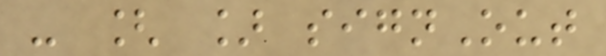- [ ] signOut
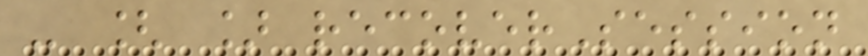- [ ] recoverSession
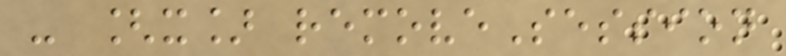- [x] removeSession
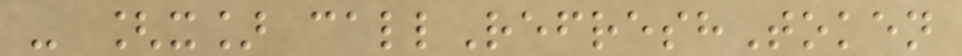- [x] callRefreshToken
